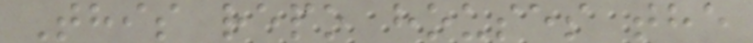This repo houses the
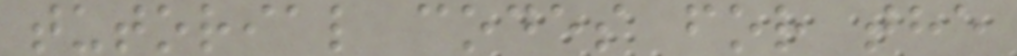tutorial codes for the
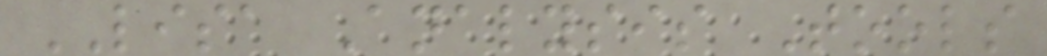LISA Analysis Tools
